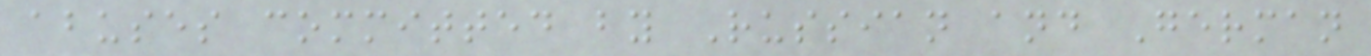abuses committed by Russian and German
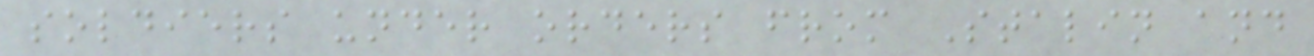soldiers under orders from Stalin and
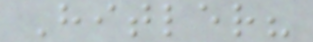Hitler?
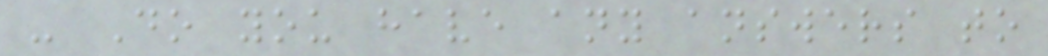- Do you have any answers to
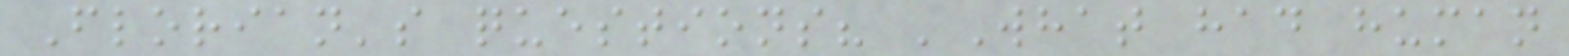Florian's questions? 'What had human
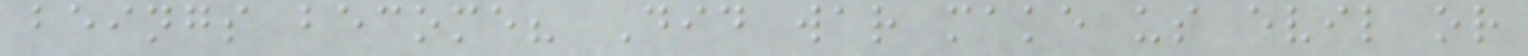beings become? Did war make us evil or
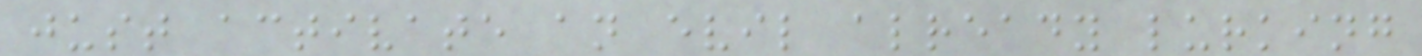just activate an evil already lurking
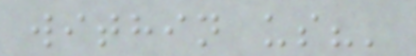within us?'
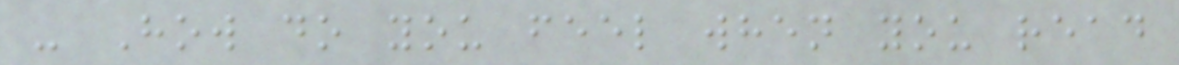- How do you feel when you read
